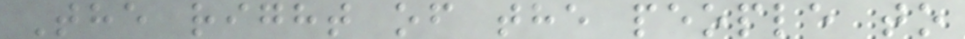The right of the people to
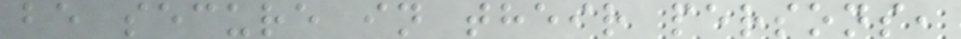be secure in their persons,
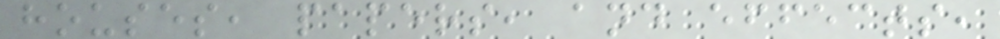houses, papers, and effects,
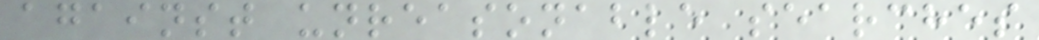against unreasonable searches
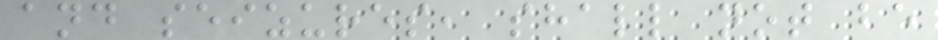and seizures, shall not be
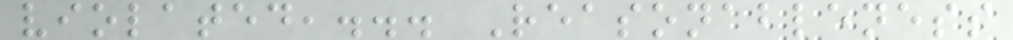violated,... Reasonableness
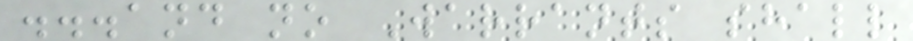...and no Warrants shall
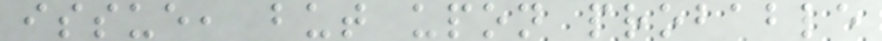issue, but upon probable
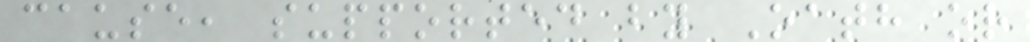cause, supported by Oath or
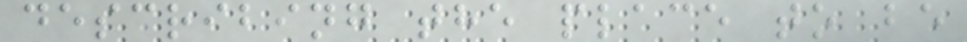describing the place to be
